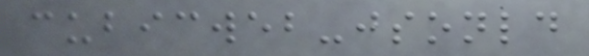cubicweb-jsonld
